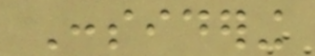Considering
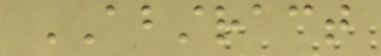ABSTRACT
